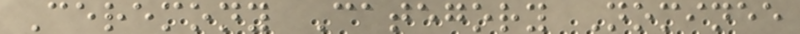Ceremony Category Nominee
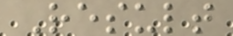Result
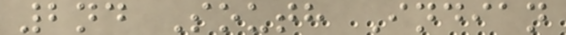2nd South Indian
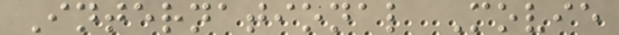International Movie
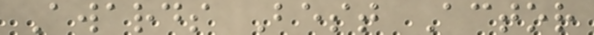Awards Best Actor
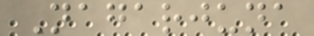Nagarjuna
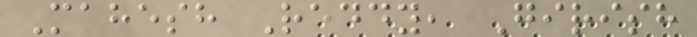Mahesh Reddy, Girish
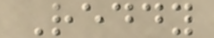Reddy
